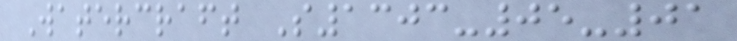Watercraft S1303-05-01
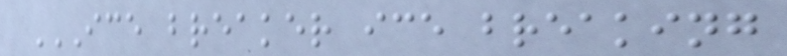ICE BREAKER ICE BREAKING
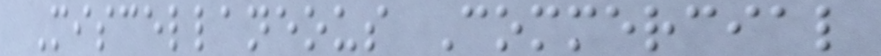Miscellaneous Commercial
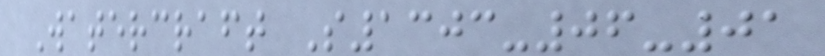Watercraft S1303-06-01
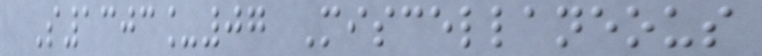S1303_07 Miscellaneous
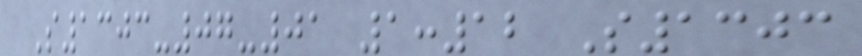S1303-07-01 1:12 S1303
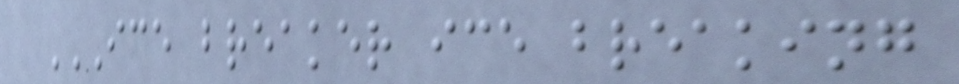ICE BREAKER ICE BREAKING
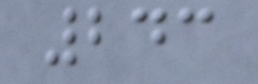243
